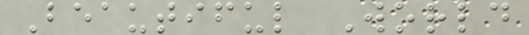Beautiful World
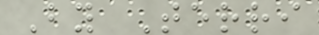By Terri
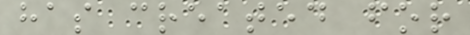has created for
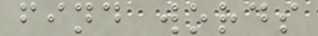find words
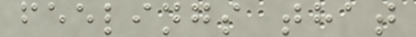feelings that
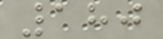180
